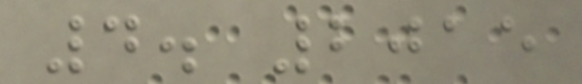4. 2015
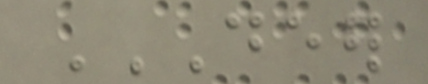DEER
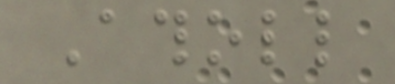Atholl
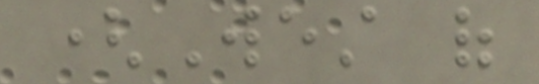(West of
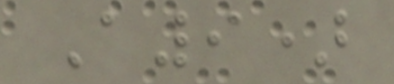A9)
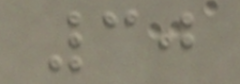30
